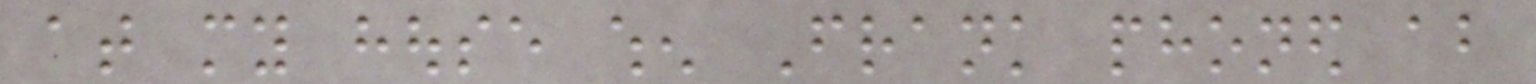at my house when Frank phoned about
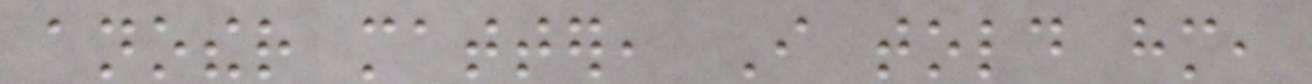another matter, I told him,
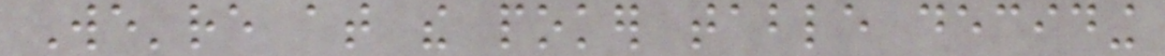We're at the poker table deciding
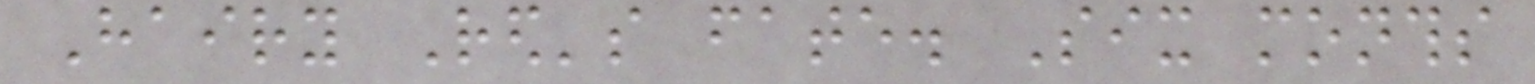Hairy Red's fate. Six months
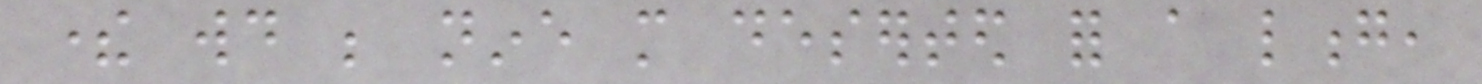there would be nine more deserted for a long,
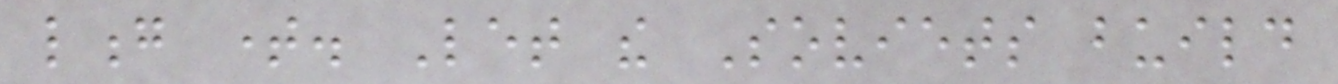long time. Let the Soviets build
